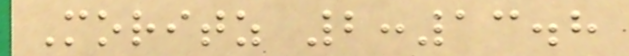Moritz 2:13.8
